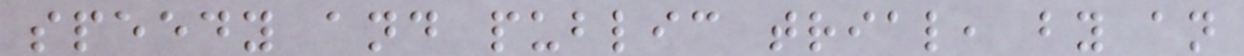speedy and public trial, by an
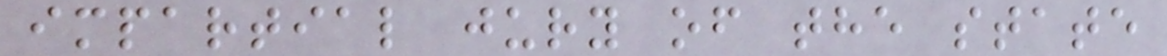impartial jury of the state
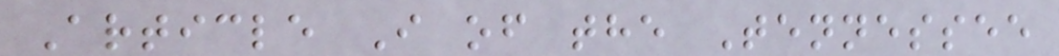Article I of the Tennessee
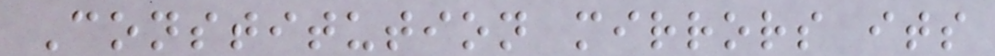Constitution mirrors its
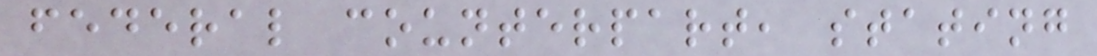federal counterpart, stating
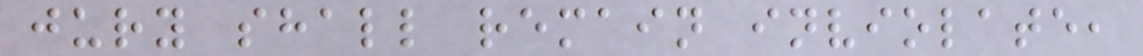jury shall remain inviolate,
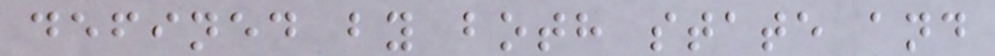defined by both state and
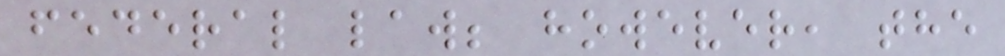federal law; however, the
